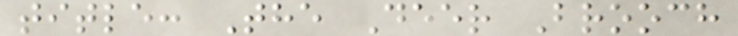title: The Deer Brooch
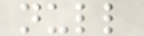null
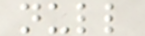null
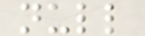null
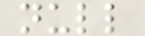null
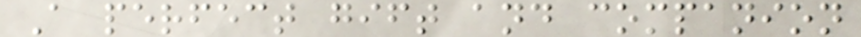A perfect gift and companion
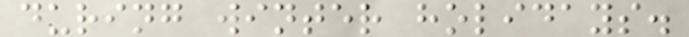during winter holidays.
